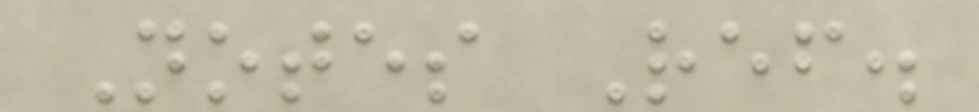Notes Ref.
